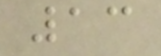13
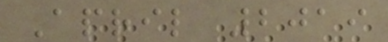April 2019
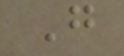G
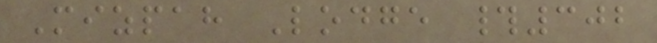Mizpah Lodge #302
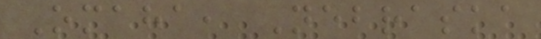Omaha, Nebraska
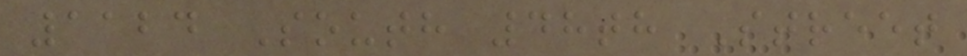1124 South 48th Street
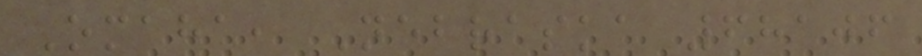Omaha, Nebraska 68106
